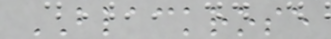BLACKROSE
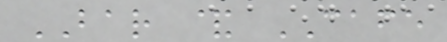BAR & CAFE
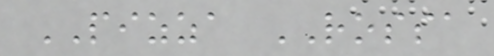PIZZA ROSSA
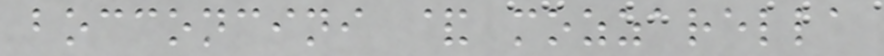bocconcini & mozzarella
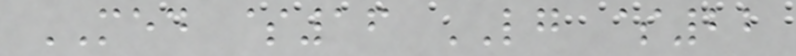MED $16 LG $22
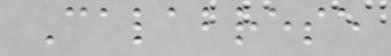Calabrese
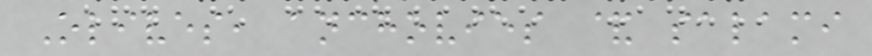Olives, anchovies & salami
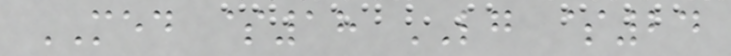MED $18 LG $24
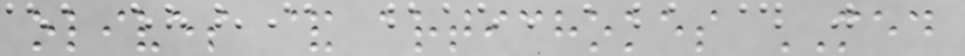olives & artichokes MED
